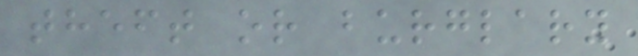theft or burglary
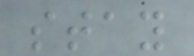stay
